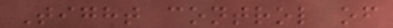Tight control of
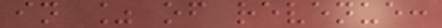in % of revenue:
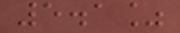5.1%
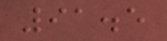91.5
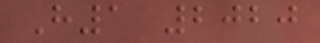H1 2020
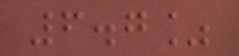6.7%
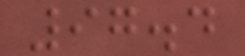97.4
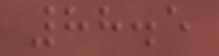88.5
